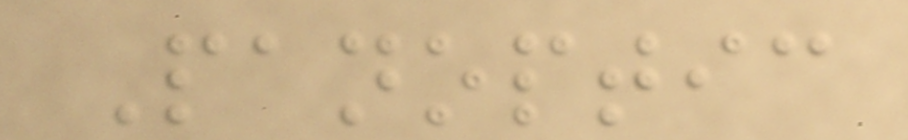Panoptic
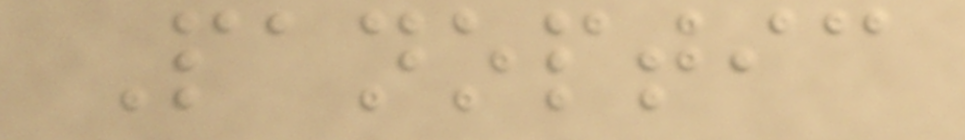Panoptic
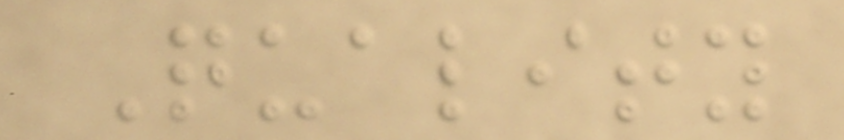Quality
